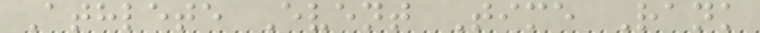Athlete Event Time Rank
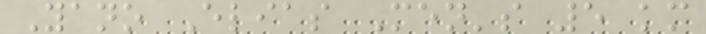Yano Elias Men's 5 km
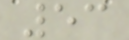53
